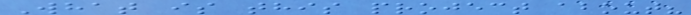What is this project about?
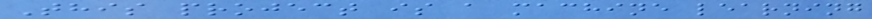This project is a machine learning
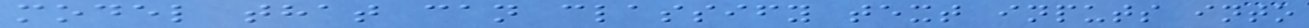model that can classify text inputs into
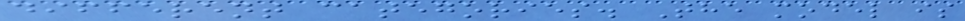different categories. The model is
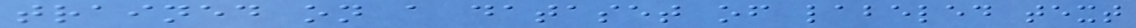trained on a dataset of labeled text
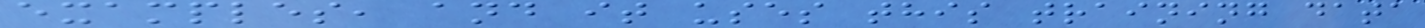examples, and it uses this training data
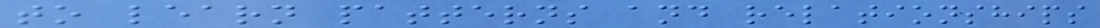to learn patterns and relationships
